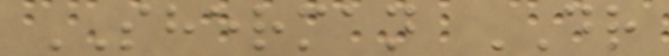SHERMAN DR
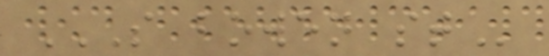S BOWEN ST
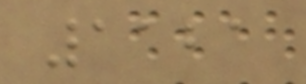1121
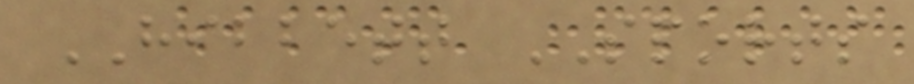HIBBETT SPORTS
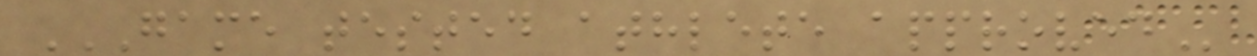GAME TESTED ATHLETE APPROVED
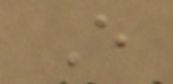E
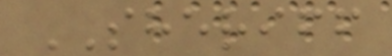SHERIFF
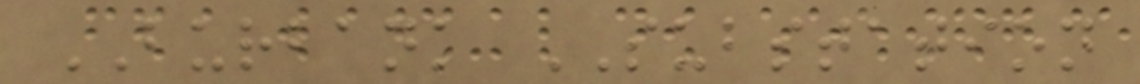BURBANK SUBSTATION
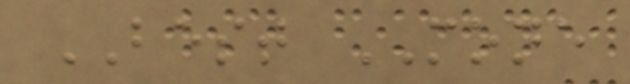BEST MONE
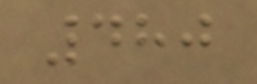480
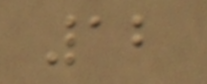12
